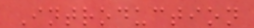Introduction
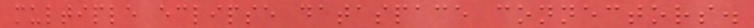multiple eclipse dataspace connectors.
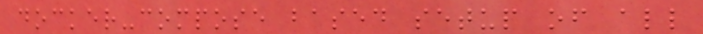docker-compose based setup of all
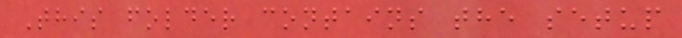This folder contains the setup
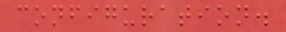configuration.
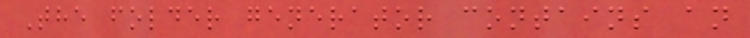The folder generator contains an
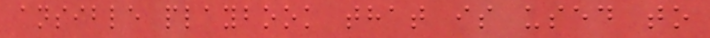ansible playbook that is used to
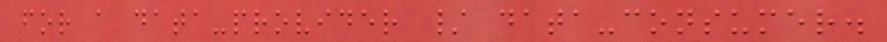for a data-provider / data-consumer.
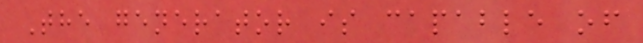The generator is capable of
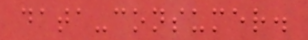data-consumer.
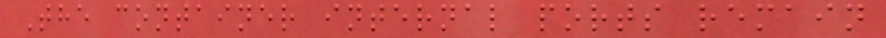The container internal ports remain
